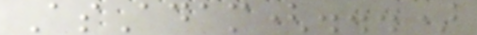AsAdam(...)
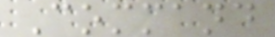Command
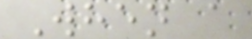When a
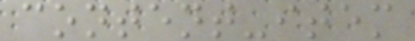content-item
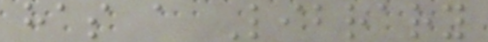has a Library
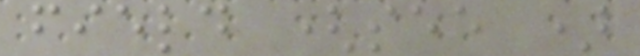field (see )
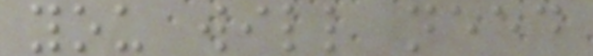you will need
